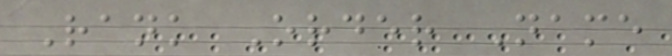Rank Order Name
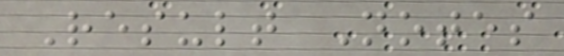Result Notes
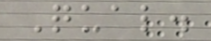Qual.
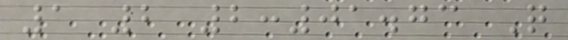1 2 2:01.73 Q
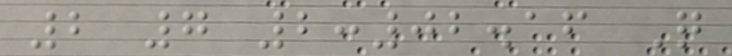2 7 2:02.16 Q
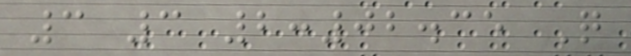3 3 2:02.35 Q
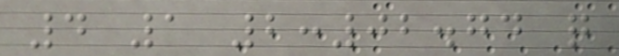4 1 2:02.74 q
